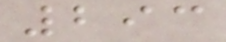293
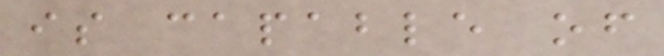is capable of
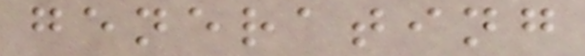generating
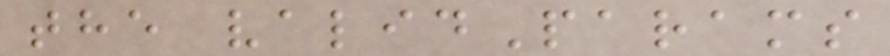the validParams
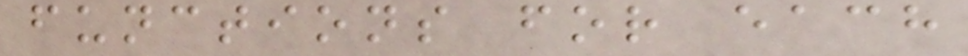functions for each
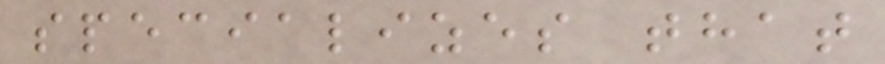specializes that
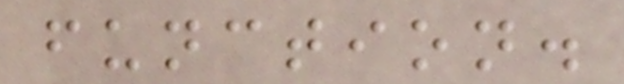function.
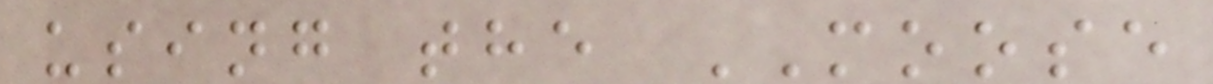using the MOOSE
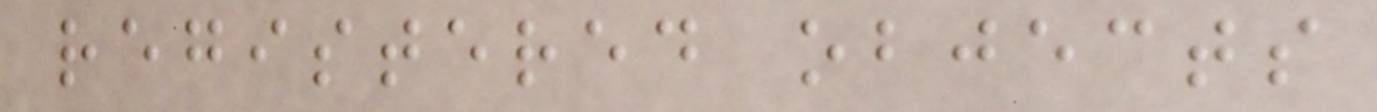registered objects
